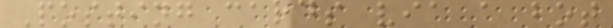Posting cards via a bot
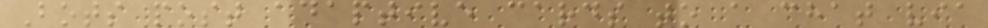Bots post adaptive cards to a chat via
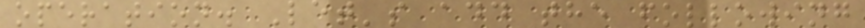operation. Let's add the following
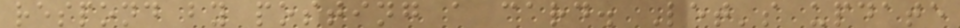respond by posting a card. Let's update
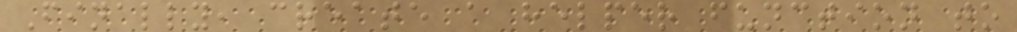Finally, create a helper function to
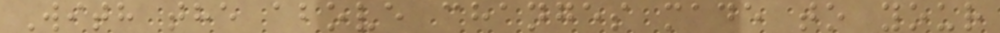With the above changes made to your
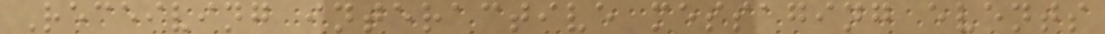Receiving interactive messaging events
